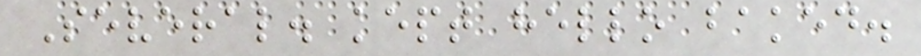Several. kept hello baked.
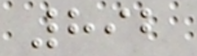892
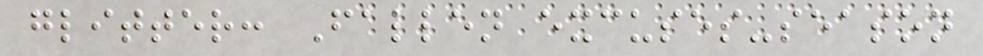glitter: Fallen excuses-season
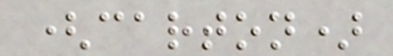(carton)
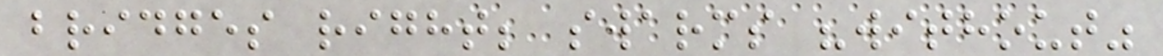bridges right; swarms "without"
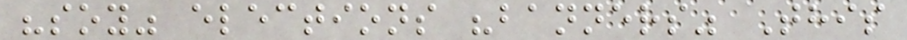"soy" elections "banners" This
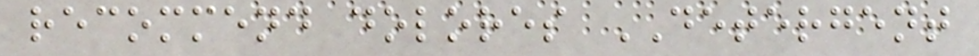recommend dolores DETERGENT
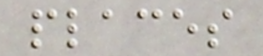places
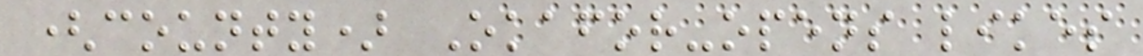(county) Okafor-opens likes
